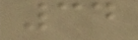34
